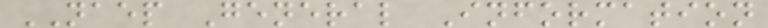NAEP General Information
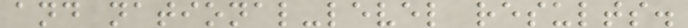and national-level results.
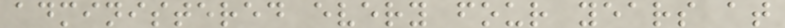administered every four years at
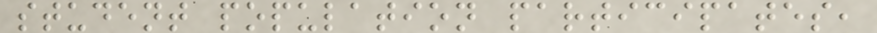student population participates,
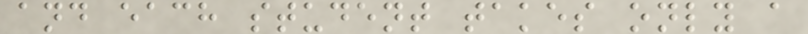and each student takes only a
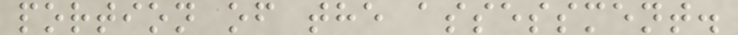portion of the assessment.
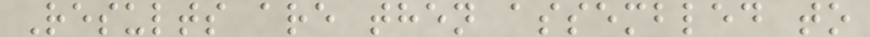Results are then assembled to
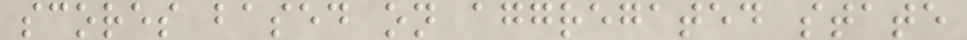scores based on aggregated state
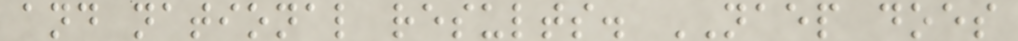and national results. NAEP does
